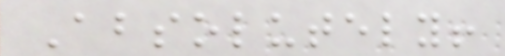Absolutely!
